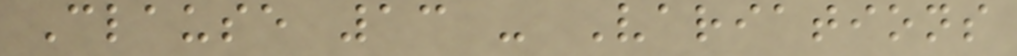Clause 13 - Variations
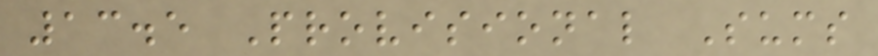13.5 Provisional Sums
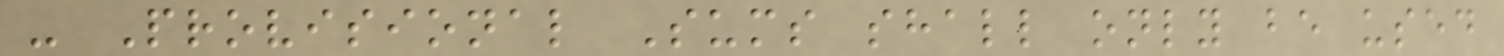- Provisional Sums shall only be used
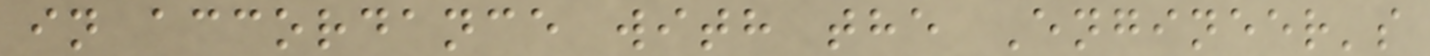in accordance with the Engineer's
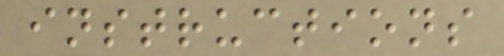instructions
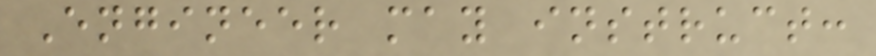Engineer may instruct:
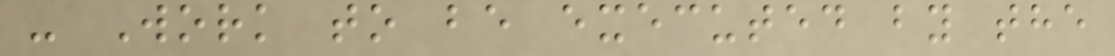- Work to be executed by the
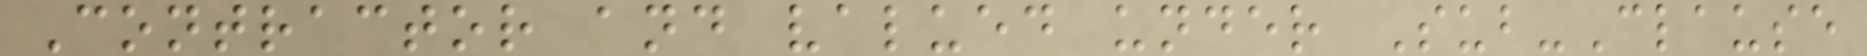Contractor and valued under Sub-Clause
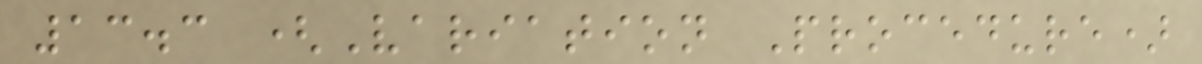13.3 (Variation Procedure)
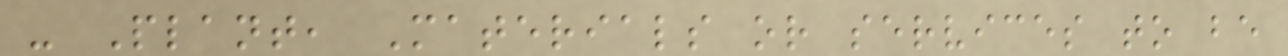- Plant, Materials or services to be
